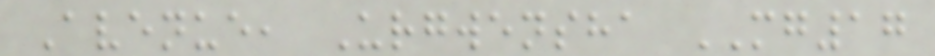Avenue, Urgwensha MG17
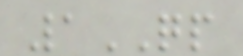1QP
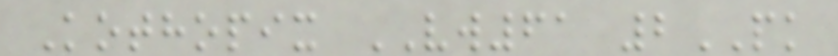Kothopix VW61 2PK
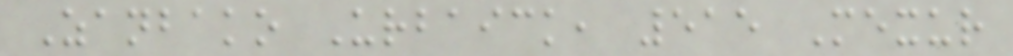Zanbako Urbaick, 515 Mexur
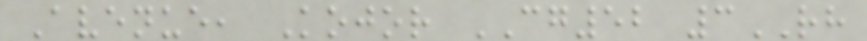Avenue, Kojor CG52 3RH
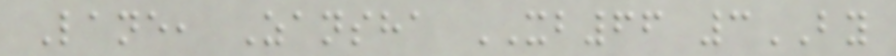Lane, Zansha XB66 3BY
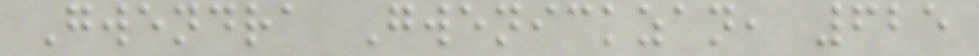Gwendra Gwenickzan, 625
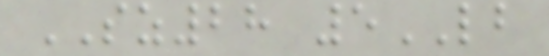SZ28 5LB
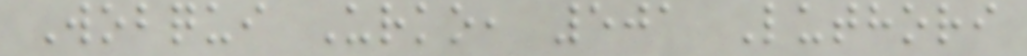Wobqui Urko, 501 Luthori
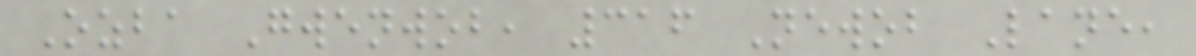Ozba Gwenwob, 316 Newob Lane,
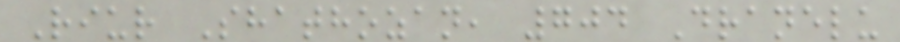Riur Shathozan, 704 Dranelu
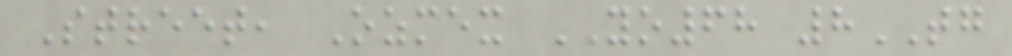Street, Ozmex YO68 8TG
